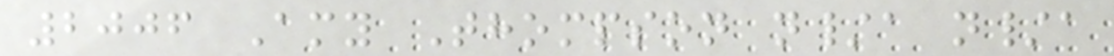2006 Amy Thompson n/a n/a
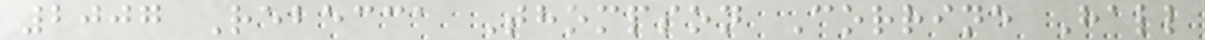2007 Rebecca Thompson Corrine Hall
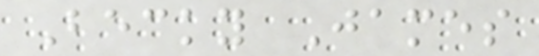Becky James
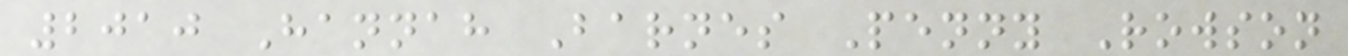2010 Hannah Barnes Penny Rowson
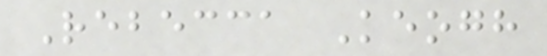Rebecca Keogh
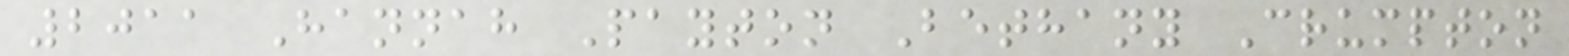2011 Hannah Payton Bethany Crumpton
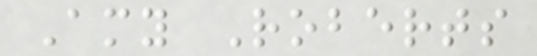Amy Roberts
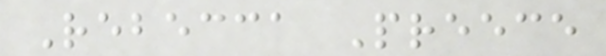Rebecca Preece
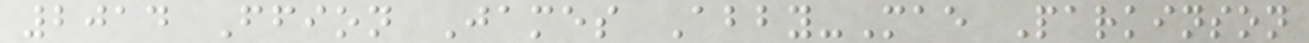2014 Ffion James Abby-Mae Parkinson
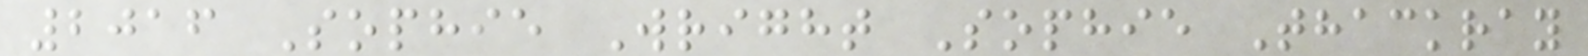2016 Sophie Wright Sophie Thackray
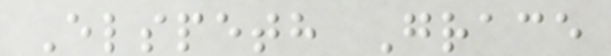Elspeth Grace
